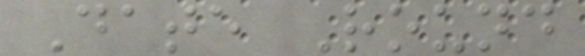Date Round
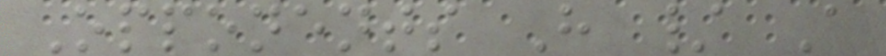Opponents H / A
